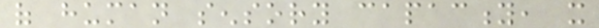of human sensory capacity, it
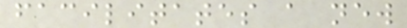facilitates a new
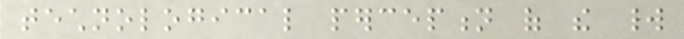technological perception of the world
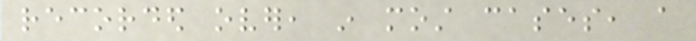recorded over, in most cases, a
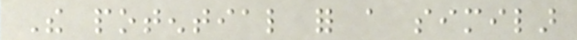The potential for a similar
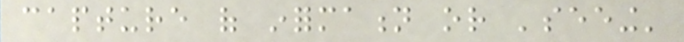capture of information or 'seeing'
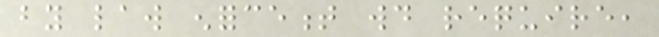by law enforcement would require,
